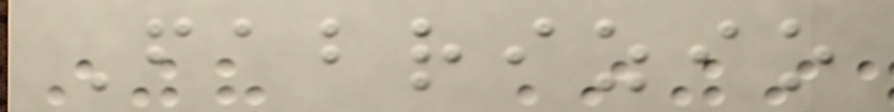Fabrizio
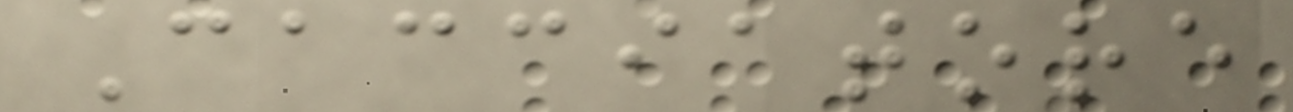Cacciatore
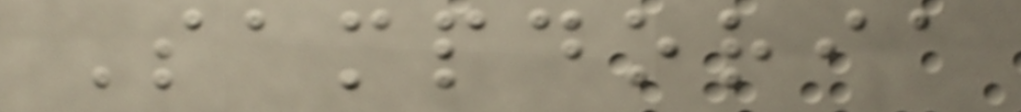Sampdoria
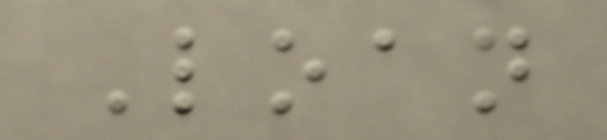Loan
